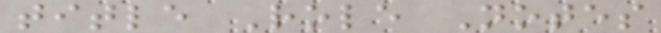title Role Notes
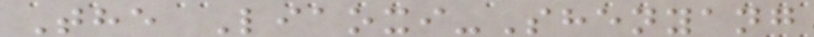The Liaoxi-Shenyang
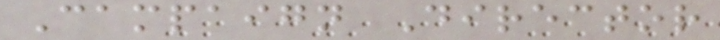Campaign Director
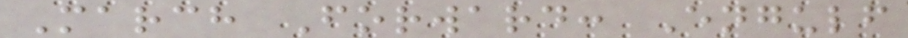March Forward: Engulf
